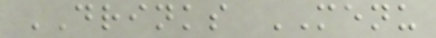DRINKS MENU
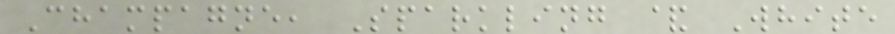Champagne, Sparkling & White
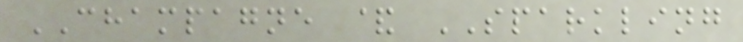CHAMPAGNE & SPARKLING
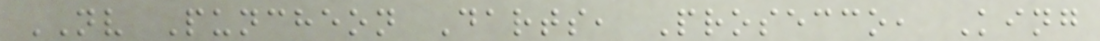NV Puncheon Darts, Prosecco, King
